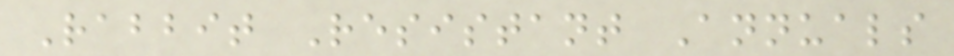Rabbit Resistant Annuals
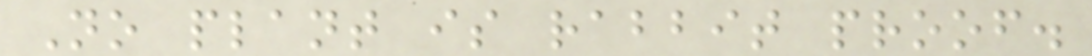No plant is rabbit proof.
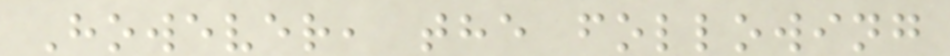However, the following
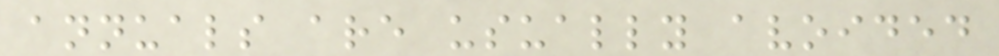annuals are usually avoided
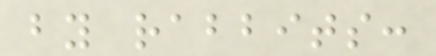by rabbits:
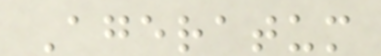Ageratum
